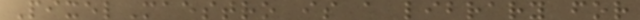PixelMaestro is a library for
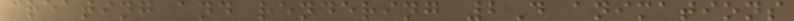creating and rendering 2D animations
